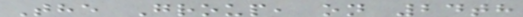The Group, on 24th
